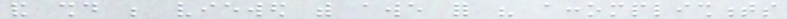and should be viewed with awe for his accomplishments
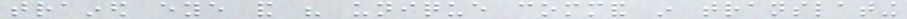trained eye and his unique command in translating
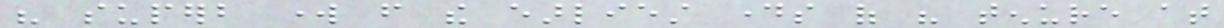his superb work from the earliest days of his tenure at
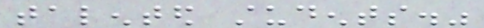talented students."
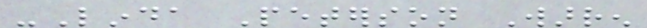-Linda Peterson Warren
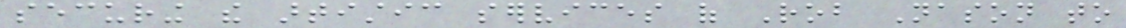securing the artistic services of Rob Nason to
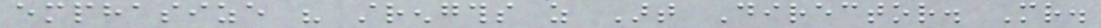emphasize his strengths as Art Director. Mr.
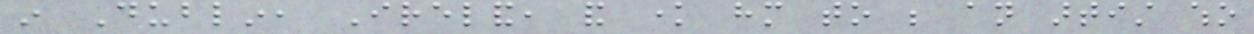in Dublin, Ireland, and know him to be an artist who
